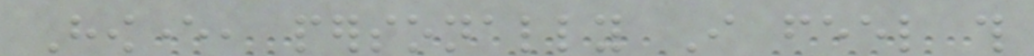However, personally I feel this
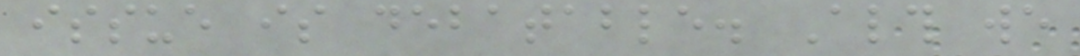issue is debatable. Although we
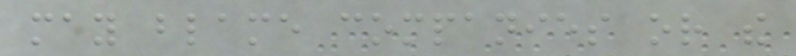may blame companies or the
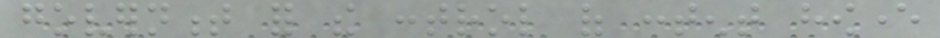government for the control of content however
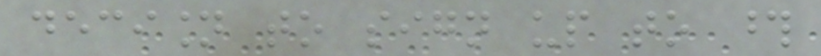decision to sign up to those
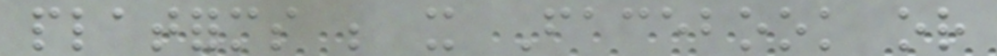platforms be it Facebook or
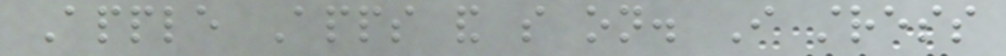Apple Apps and so on. I stress
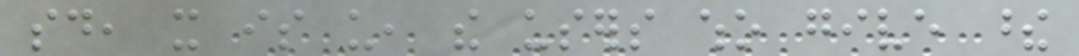said, it is us, the users who give these
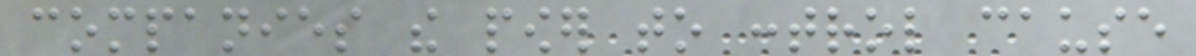companies the power to control cause
